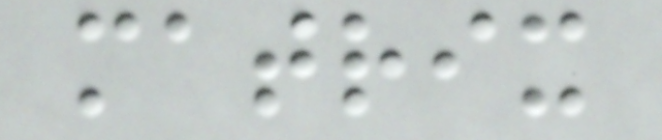matrix
